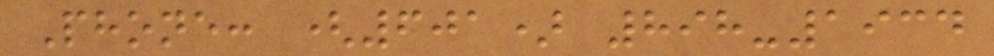Phone: (601) 898-1934
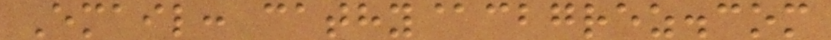Email: cathy@cbgrez.com
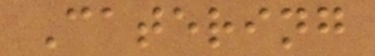Catering
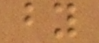by
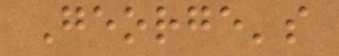George's
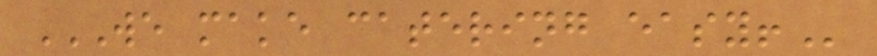WE MAKE CATERING EASY!
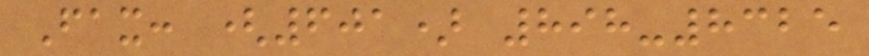Fax: (601) 898-8325
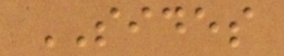SIDES
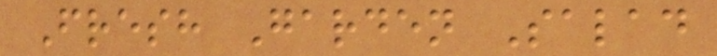Fresh Garden Salad
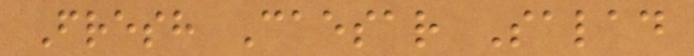Fresh Caesar Salad
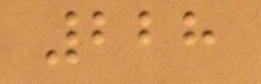228
